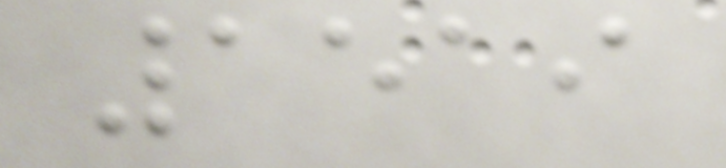1519
